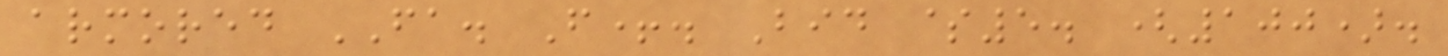armored FA. F+. Bid $5. (100).
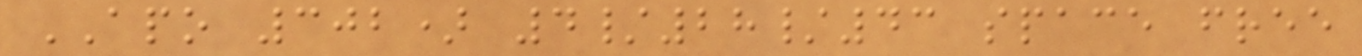APO 302) 4/28/43 space free
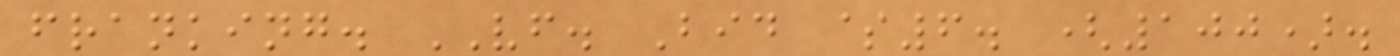franking. VF. Bid $6. (100).
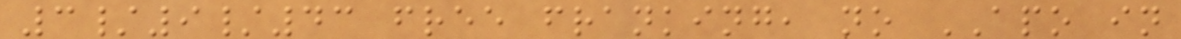3/9/43 free franking, no APO in
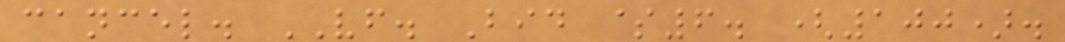cancel. VF. Bid $6. (100).
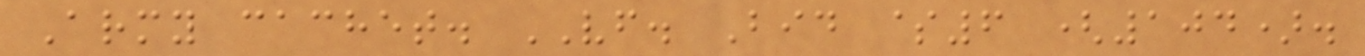Army cachet. VF. Bid $6 (104).
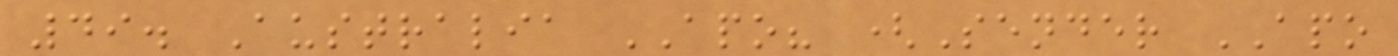49. Australia APO? (Sender APO
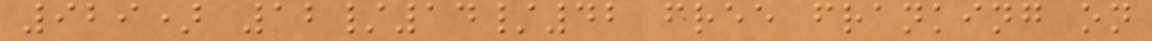929) 12/14/42 free franking on
